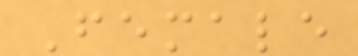Female
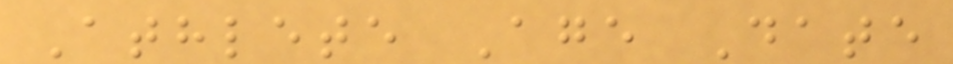Athlete Age Date
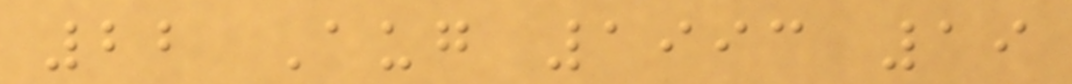22 Aug 1993 19
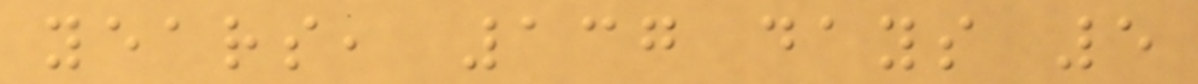years, 137 days 5
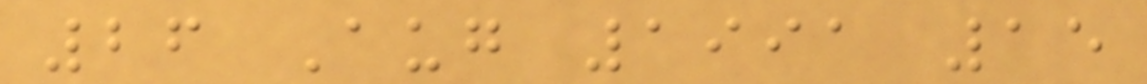26 Aug 1991 15
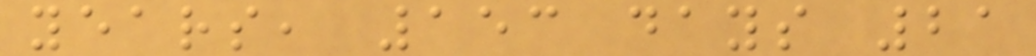years, 153 days 21
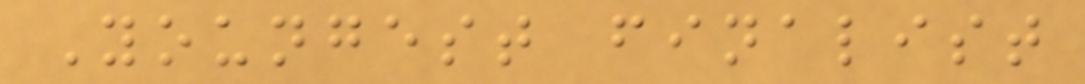Youngest finalist
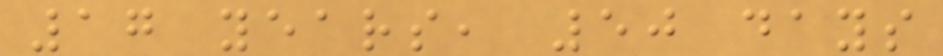17 years, 50 days
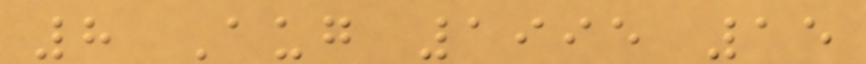8 Aug 1995 15
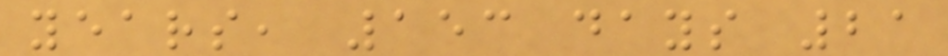years, 153 days 21
